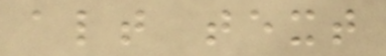alt text
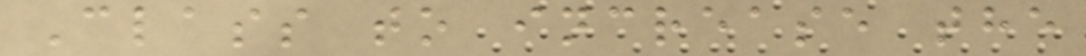Class to increase the
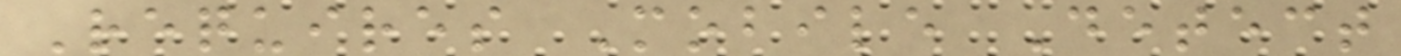Requires Mobile Detect
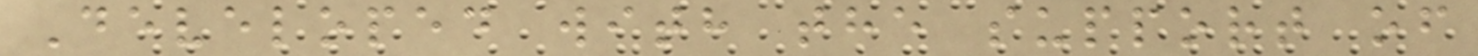Developed with the support of
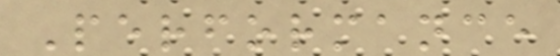Performance
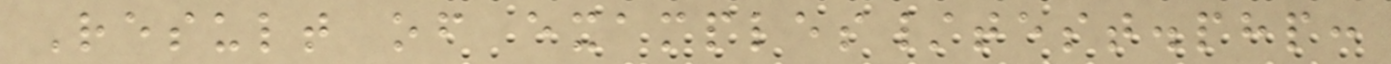Result of examples/test.php:
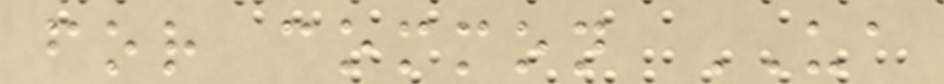for common UA
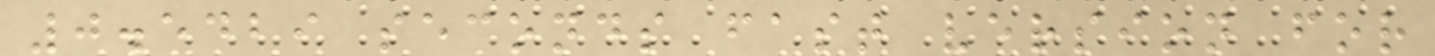0.5429 seconds fast version for
